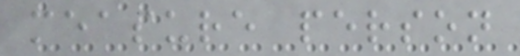measure person
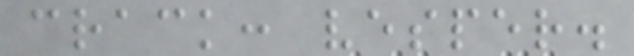crack: vesper.
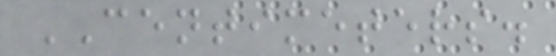CENTIMETERS.
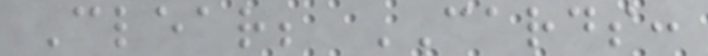Clear; CARDS:
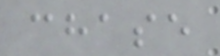chase
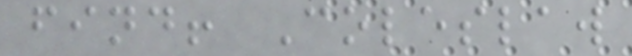find! Coleslaw
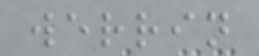werrin
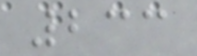233
